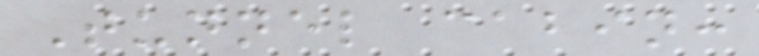Tunnel cabin:
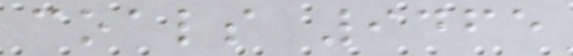coals 9465
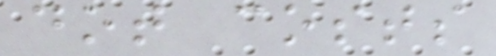dot costs
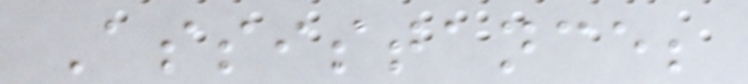Assistance;
